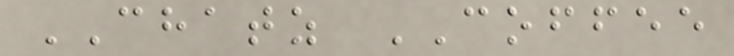CHATZ COFFEE
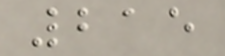215
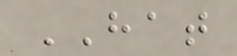HAT
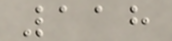118
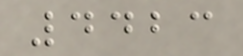4423
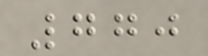770
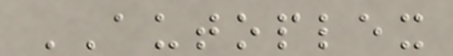AUTOPLEX
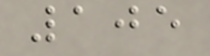105
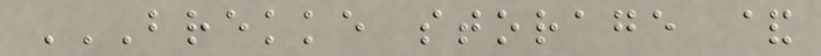BREKKE STORAGE &
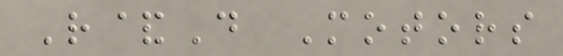R&D Motors
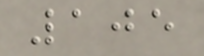105
